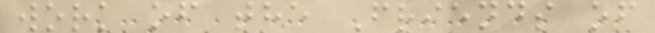work of the Friends of
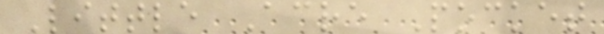Little Acre Pocket
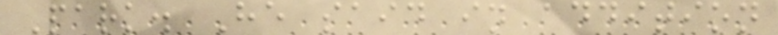Park. He said in addition
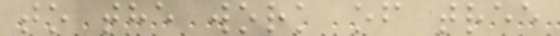to the work of tree
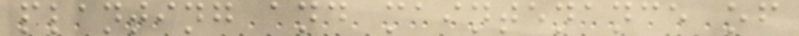planting and maintenance of
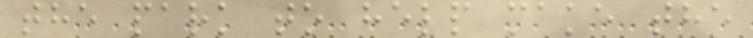the park to help make the
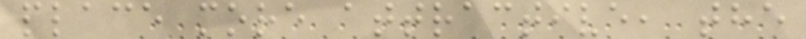place more attractive, the
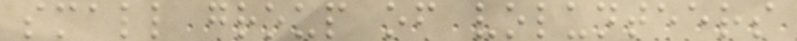small group of volunteers
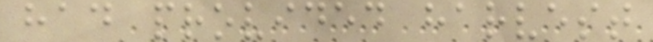had provided harvest
